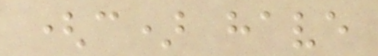(c) have
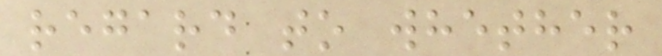regard to whether
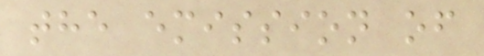the emission of
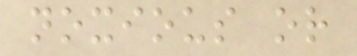noxious or
